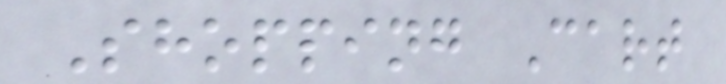Shopping Cart
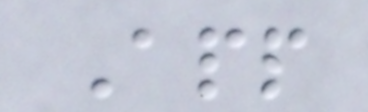App
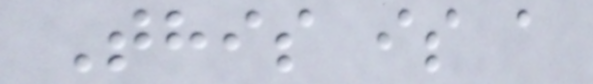This is a
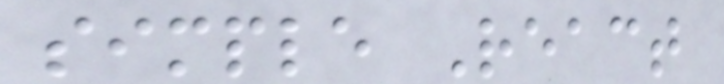simple React
